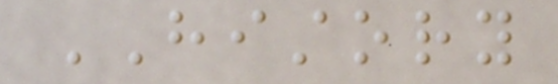HISTORY
